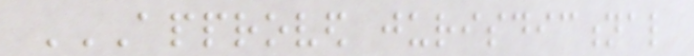APPROVED JURISDICTIONAL
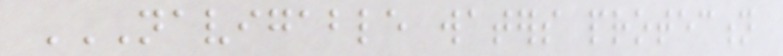NAVIGABLE WATERS PROTECTION
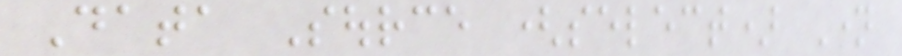Data Source (select) Name
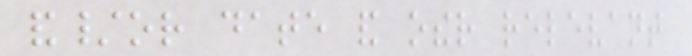and/or date and other relevant
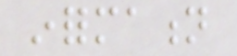information
